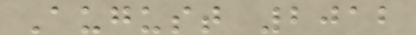August 2012
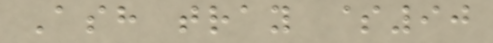Ash tray $90
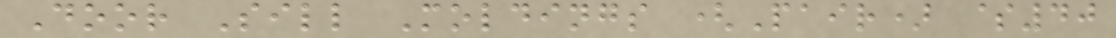Door Sill Moldings (Pair) $40
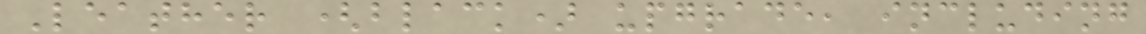Leather (black) upgrade, including
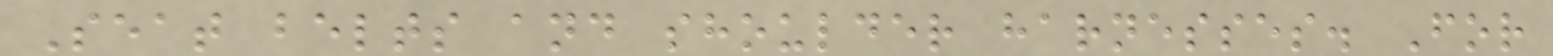Seat belts and shoulder harnesses. For
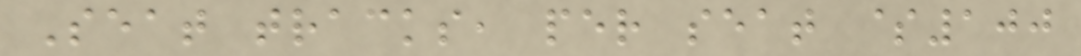Seat tracks, per seat $100
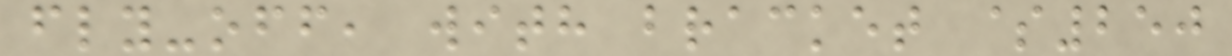fly-off, with bracket $250
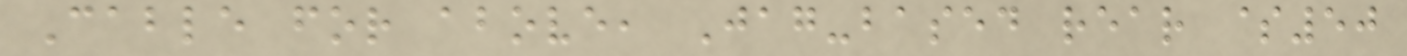Cable for above, Jag-based rear $50
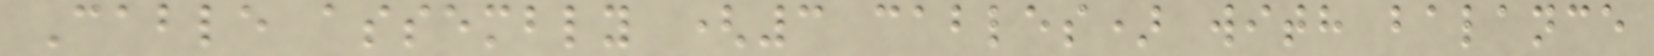Cable assembly (3 cables) with balance
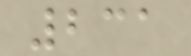231
